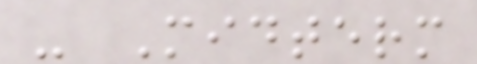- Midterm
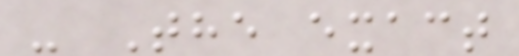- The exact
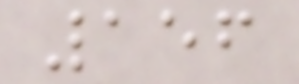156
